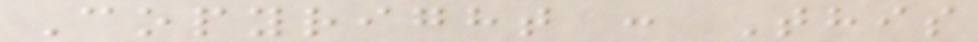Copyright : This
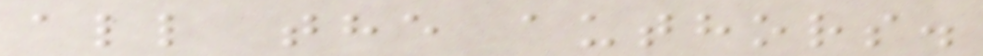all the authors.
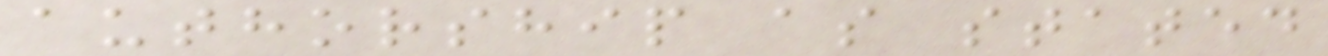authorship as stated
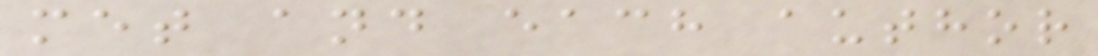met and each author
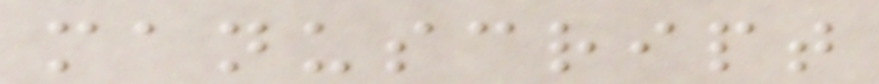manuscript
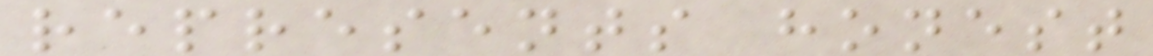represents honest
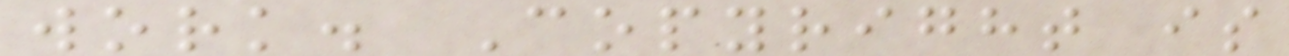work. Copyright is
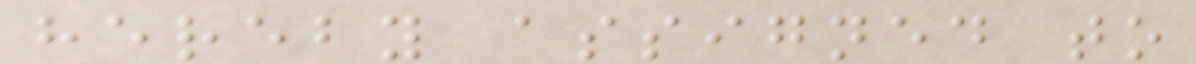hereby assigned to
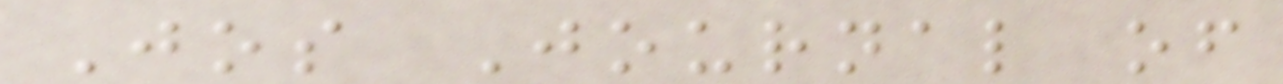Jos Journal of
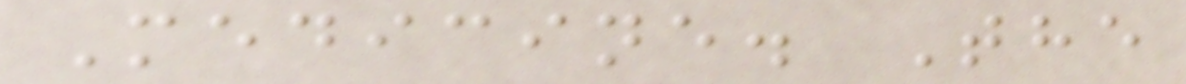Medicine. The
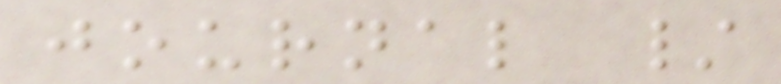journal /
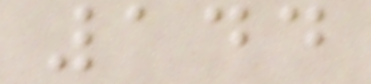144
